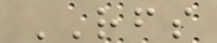RFS
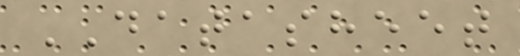DATASHEET
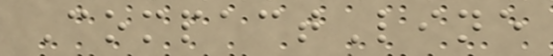CompactLine
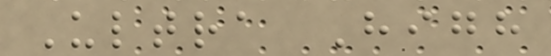Ultra High
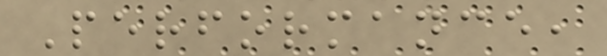Performance,
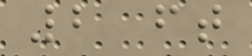2 ft
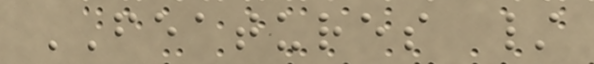FEATURES /
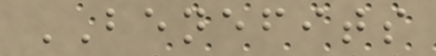BENEFITS
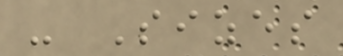- Sizes
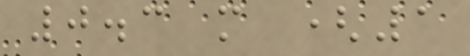0.3 m (1
